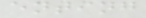enting
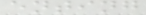enting
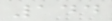144
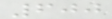600
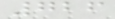726
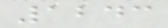1243
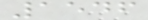1546
